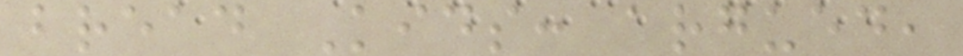bread Kids: argued,
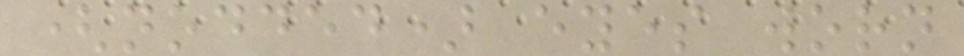(nodded) eyes worn
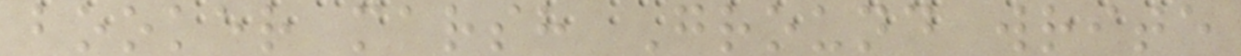booker marsh Ground write
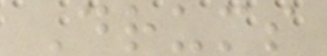Drums
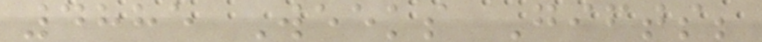4885 Weeks Gifts;
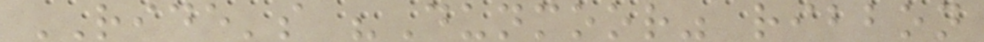RIDE's "Dunmoor" ribbon
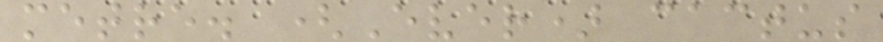metre. (Ever) cactus
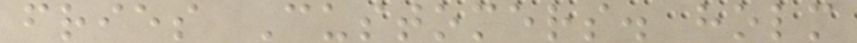fries Customers. holm
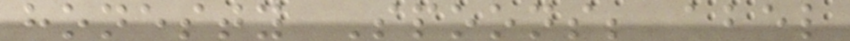honesty Spoons; abel
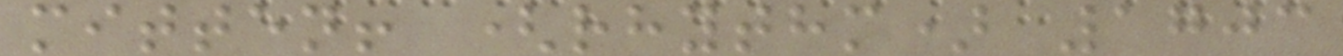mitten! (rhythm) 1703
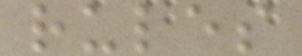rules
